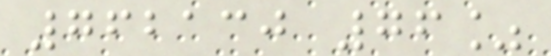762130 76%
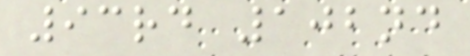93rd 102nd
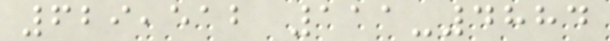629,512 111-4884
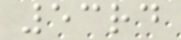53rd
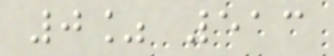0% 513
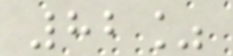82%
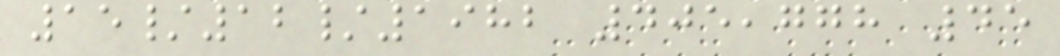15/12/1982 405,778 45
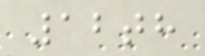12th
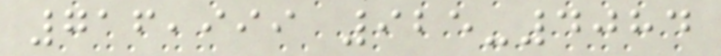716,999 925-4084
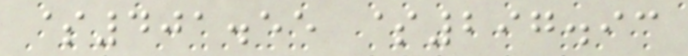$401.55 $297.93
